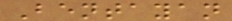Bentayan
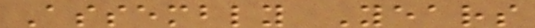Assembly Years
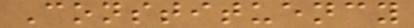Constituency
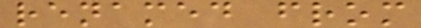renamed from
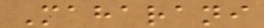Maharani
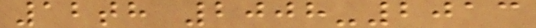12th 2008-2013
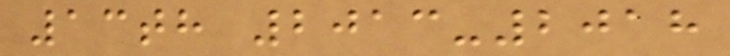13th 2013-2018
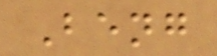Beng
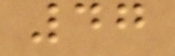47
